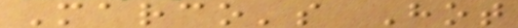Marco's Hot
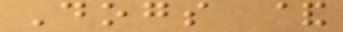Dogs &
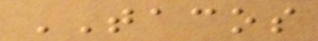TACOS
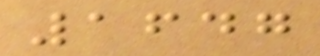1647
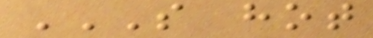S HOT
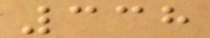338
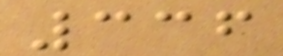336
